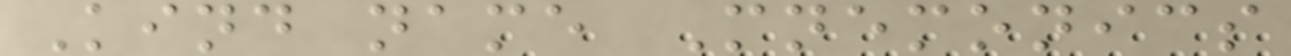Kind name Mnemonics
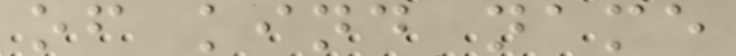of kind name
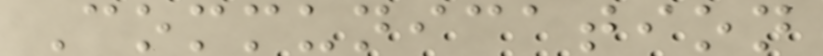Communication
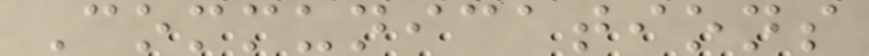Communications
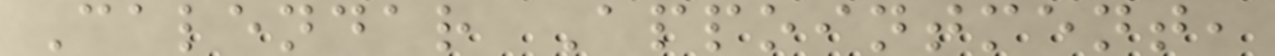Calendar Appointment,
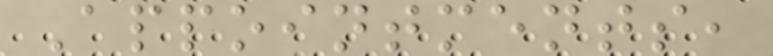Appointments,
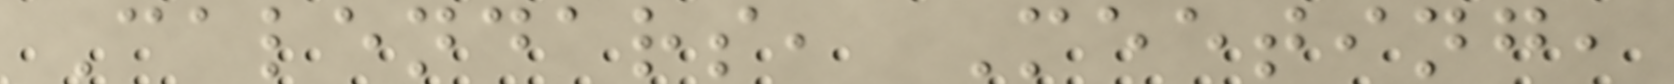Calendars, Meeting,
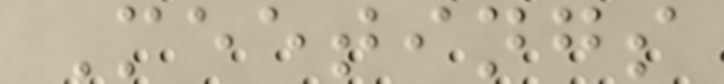Meetings
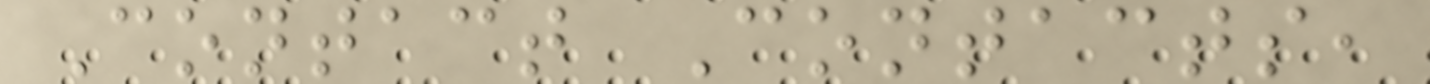Contact Contacts,
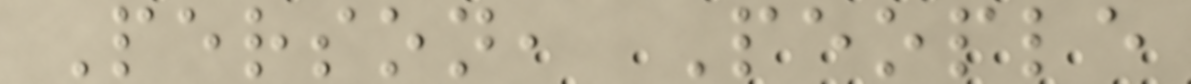Person, People
